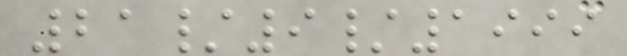21/9/1999
